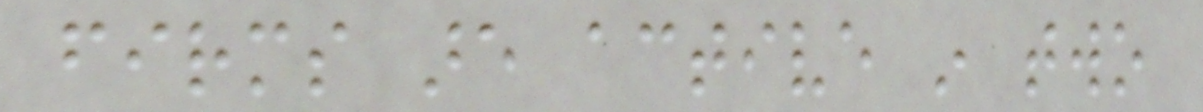firms are active in two
